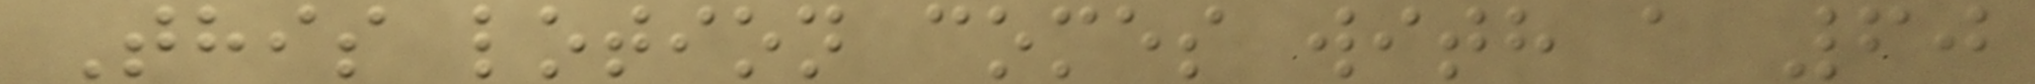This lotion comes with a 60
